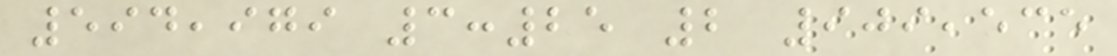594,979 3:25 2 909,535
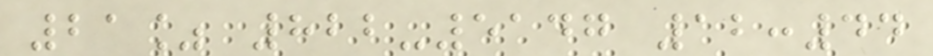21% 822-5147 12:44
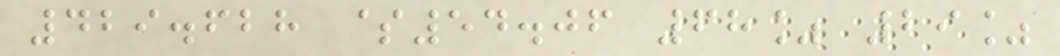429.628 $54.06 68% 29%
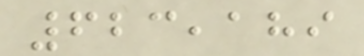623,189
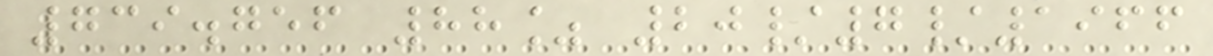739.756 88% 20/7/1966
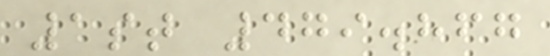1st 479.867
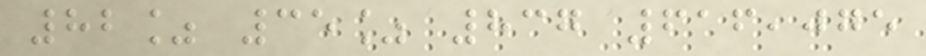82% 35% 837 616,075
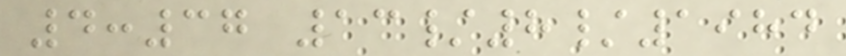4:37 13/8/1984
